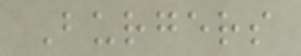Burgers
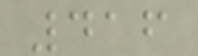416
